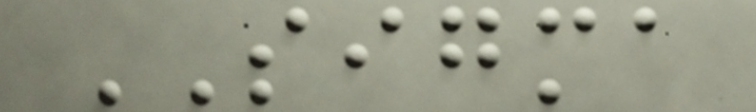SIGMA
